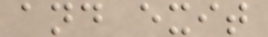and exit
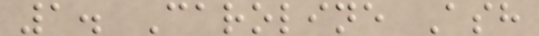1. Caroline Ash
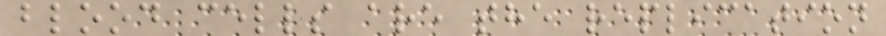blood cells are the replication
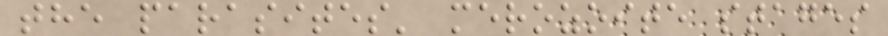the parasites' merozoite stages
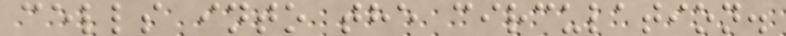cells into the circulation.
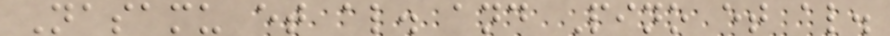Nasamu et al. and Pino et al.
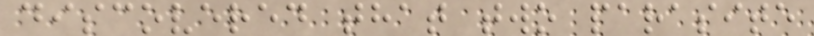discovered that two parasite
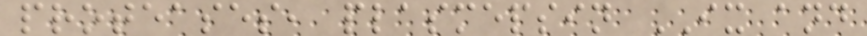proteases, plasmepsin IX and
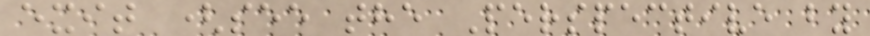exit (see the Perspective by
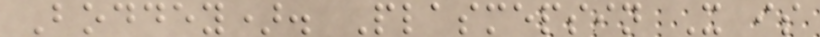Boddey). Plasmepsin X is
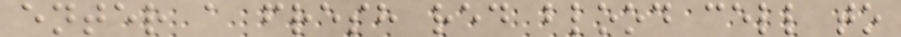enter a fresh red blood cell to
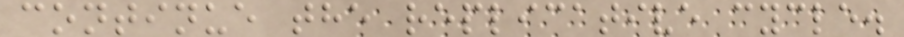continue the replicative cycle.
